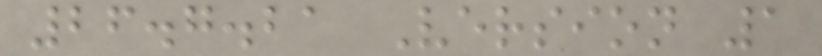26.7.21 Version 1
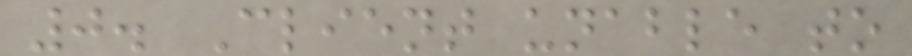0. Client unable to
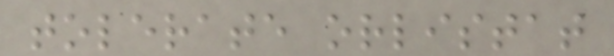tolerate orlistat
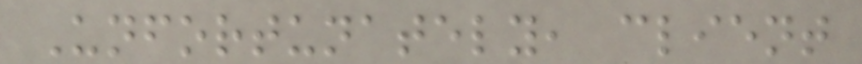Unfortunately, client
